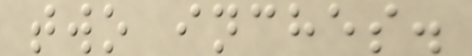two inches.
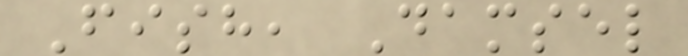Fish, Damsel
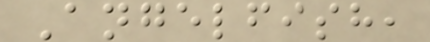Angelfish,
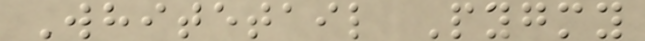Whitetail Pygmy
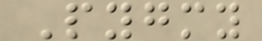Pygmy
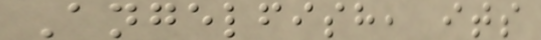Angelfish, its
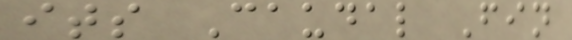its Caudal Fin
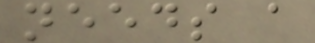needs a
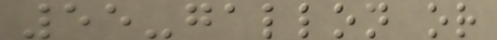55-gallon or
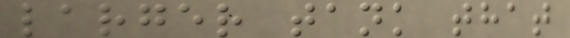larger tank that
